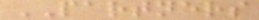PARTNERS
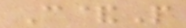C&P
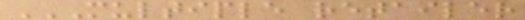MULTIPLE RETAILER
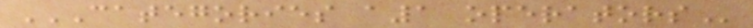CATEGORIES A1 OPERATORS
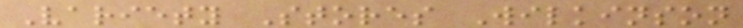Variety Stores Wilkinson
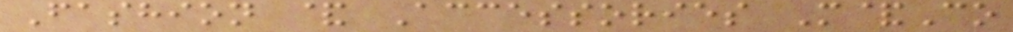Fashion & Accessories M&Co
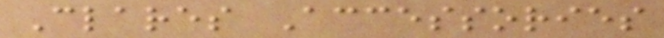Clares Accessories
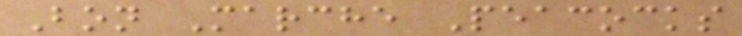Bon Marche Peacocks
